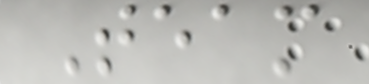Team
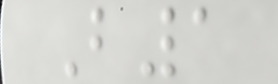B1
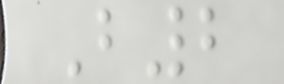B2
